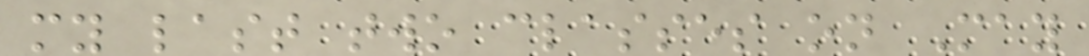my last two classes on May
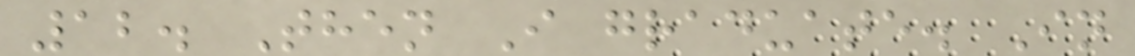12. Then I graduate. In
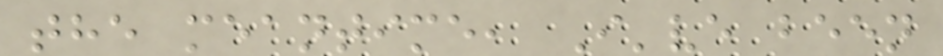the meantime, I've been
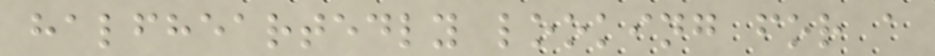halfheartedly looking for a
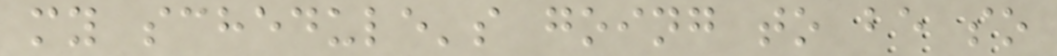my schedule's going to be so
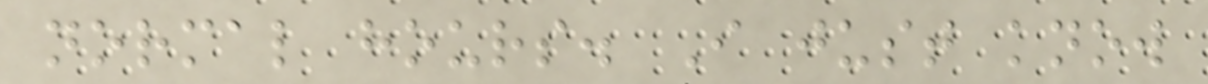normal hours. I just know
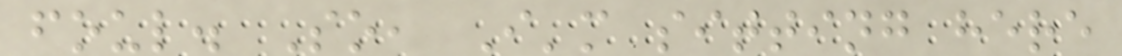foul. So, I'm sitting here
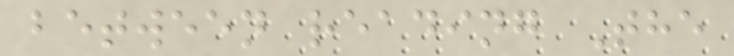between reading The
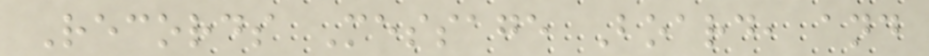Records Message Board, and
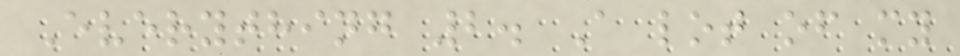Everything 2. A lot of my
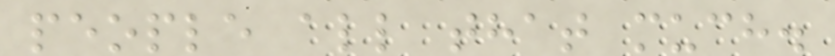people all that much.
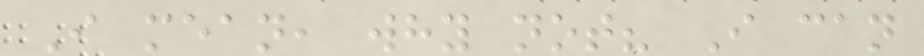I mean, why not? I can
